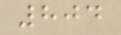804
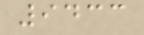9433
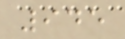945
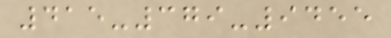415-379-9455
